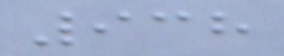938
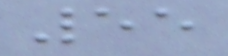55
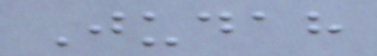Judah
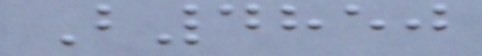B4850
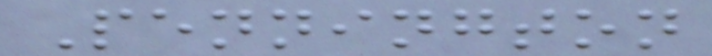Pennington
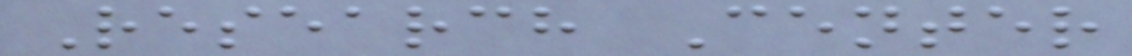Research Center
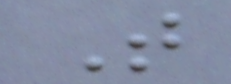T
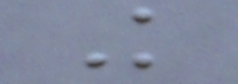K
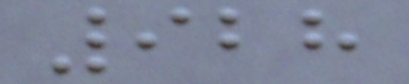928
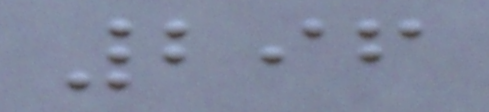296
